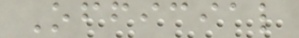Official
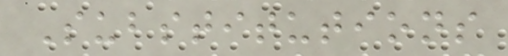Substitutions
